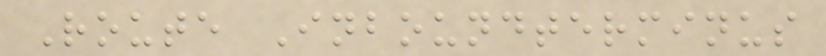Route Inboundterminus
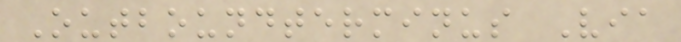Outboundterminus Via
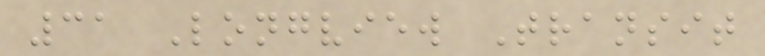31 Longview Transit
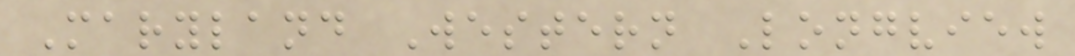Maryland Western Longview
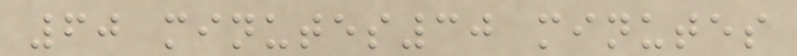60 minutes30 minutes
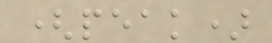(peak)
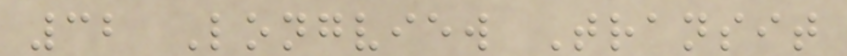32 Longview Transit
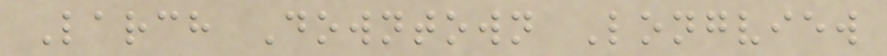Larch Downtown Longview
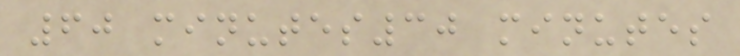60 minutes30 minutes
